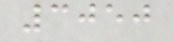3050
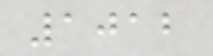1012
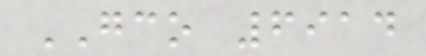GCO 6914
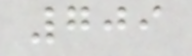709
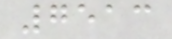7513
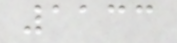1133
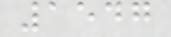1547
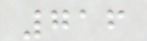716
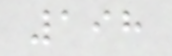198
